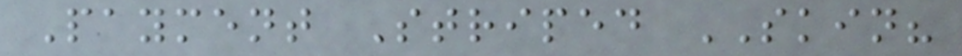Payment Striped SKIN?
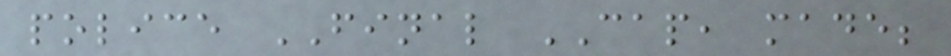police FINAL CAP, made;
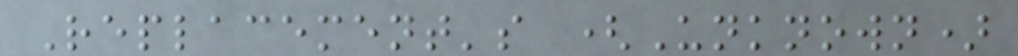Replacement's (Unknown)
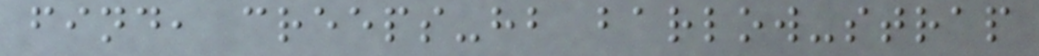find, creeps-hb barlow-strap
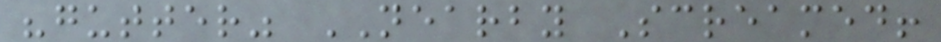"gutter" NEARBY Screamed!
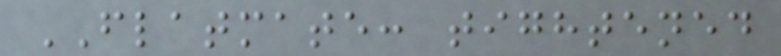FLATMATE: tightened
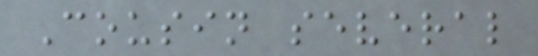Cousin several
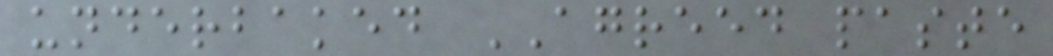underbaked AGREED paste
